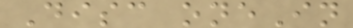Disc oneIn
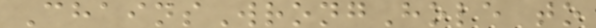ChainsWrongHole to
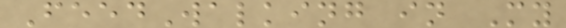FeedWalking in My
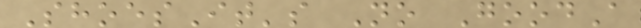ShoesIt's No GoodA
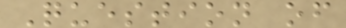Question of
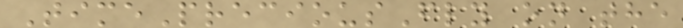TimePreciousFly on the
